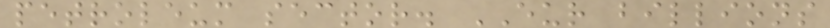petroleum sector. EUR billions
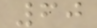60
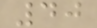40
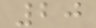20
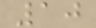10
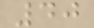40
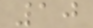10
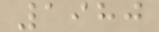1980
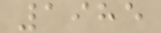1985
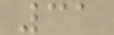31
